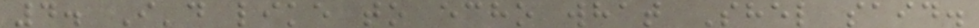4. I'd like to echo what Shel said.
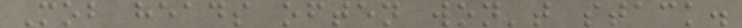Mob heads often won't stack.
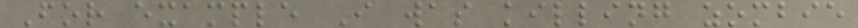For example I was killing zombie
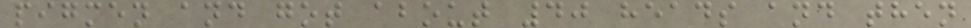pigmen and got about 40 heads and then
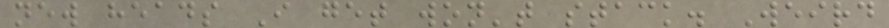new heads I get won't stack. Weird
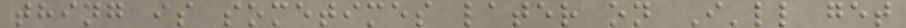thing is sometimes later on I'll get
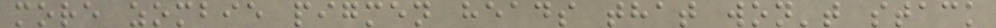more zombie pigmen heads that won't stack
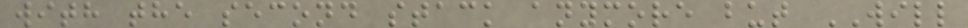with the second stack anymore but WILL
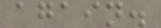again.
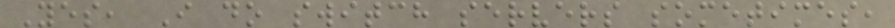Yes, I do switch servers sometimes,
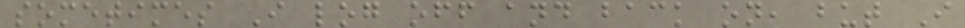sometimes I log off and back on, but I
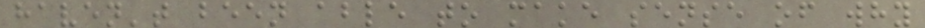haven't been able to make sense of why
